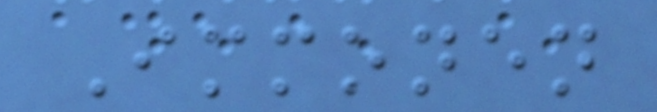Immonen
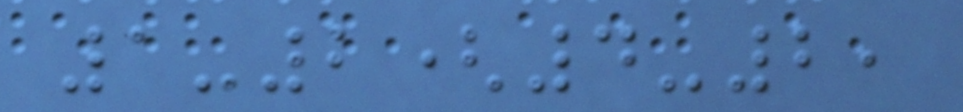1-2(4-2,
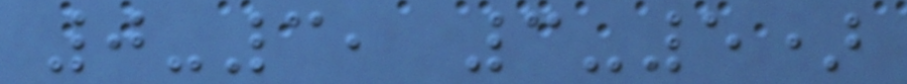0-3, 3-5)
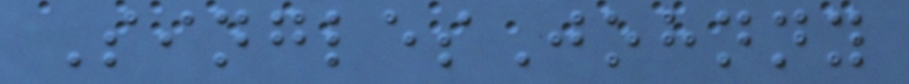SinglesJohnny
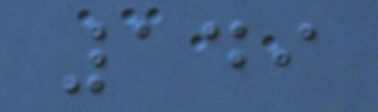149
